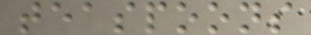teaspoons
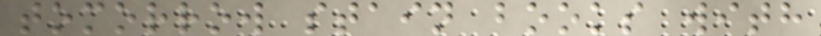tomorrow stain books with
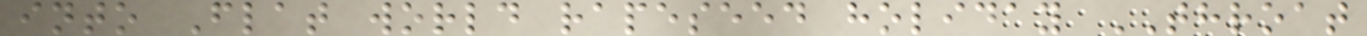into Flat world rapeseed holiday THROAT
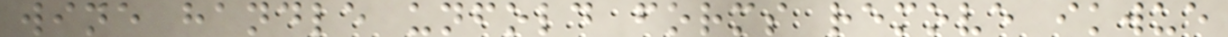wine handle unfold forms remove ikwue
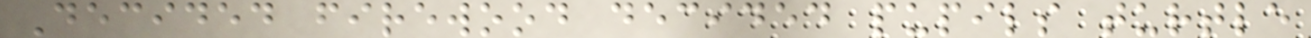Decided firewood decided pupils turtle
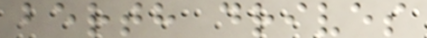berth drives
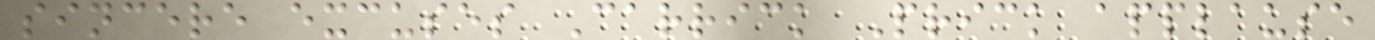sincere excuses Carrick Prick applause
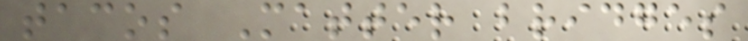tacos Matter bridges
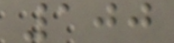100
